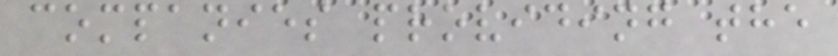companies providing the
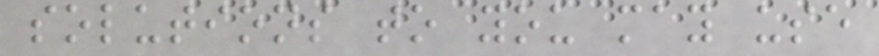solutions to you may use
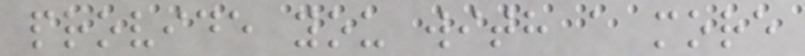provide you with a more
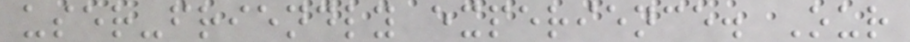user-friendly experience. Our
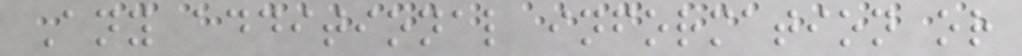Any additional information or
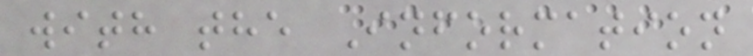with the Information
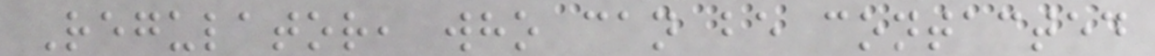Regulator, who can be contacted
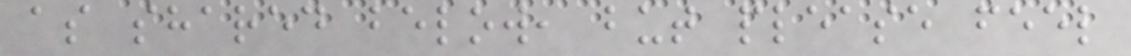as shared below, but please feel
